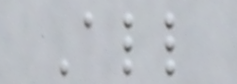All
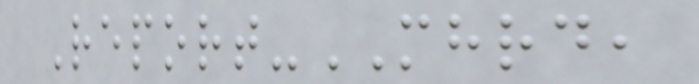Report-MHRD,
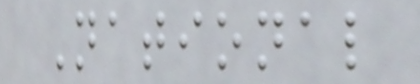National
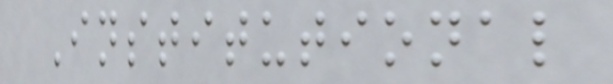Institutional
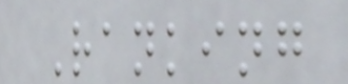Ranking
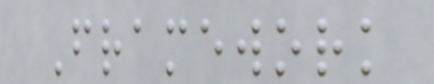Framework
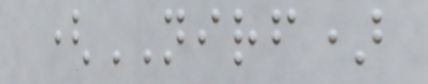(NIRF)
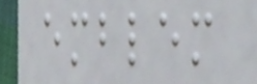emblem
